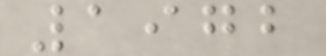1972
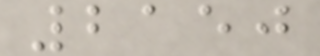2150
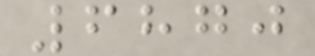6870
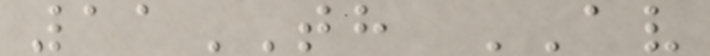11TH AV
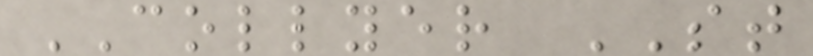COLLYER ST
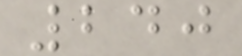240
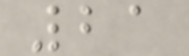21
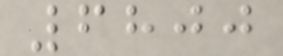6800
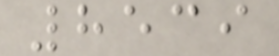8539
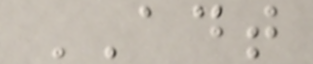ADT
